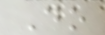Do
